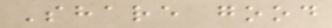Share good
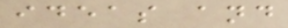ideas and
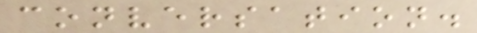conversation.
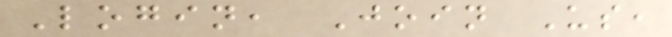Login, Join Us,
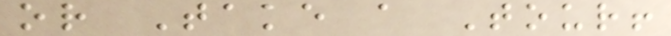or Take a Tour!
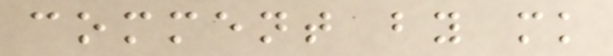comment by mk
